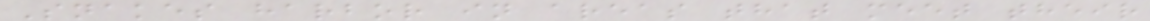Snakes harbor in areas that meet their
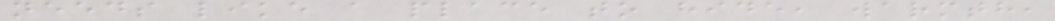needs like a place to hide, warmth,
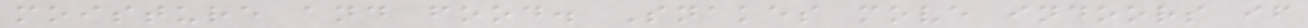moisture and food. Snakes move indoors if
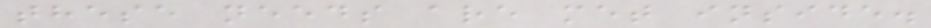these needs are met inside.
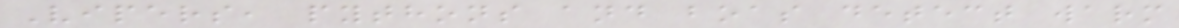Vipers, pythons and boas detect warm
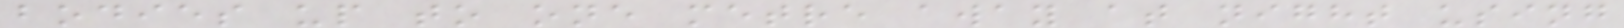bodies up to one metre away at night using
